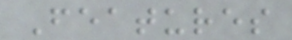Features
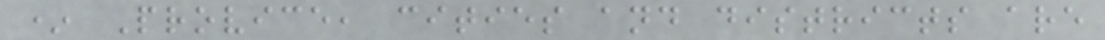* Provice, cities and districts are
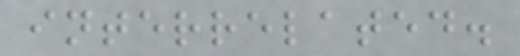interrelated.
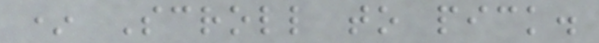* Scroll to pick.
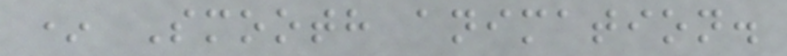* Smooth animation.
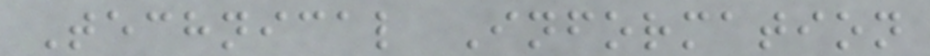Technical Information
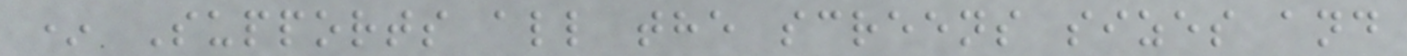* Supports all the screens sizes and
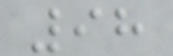98
